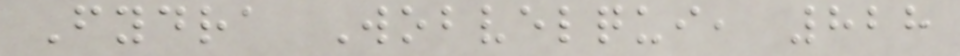Fydra Wobvelqui, 828
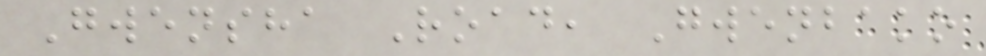Gwensha Road, Gwenbako
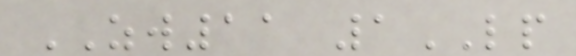ZW11 1LP
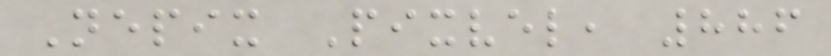Nepix Pixvel, 886
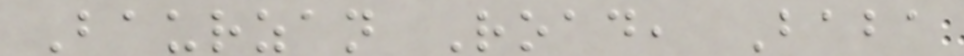Baurzan Road, Baba
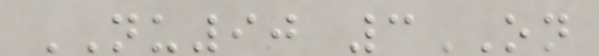NU90 3ON
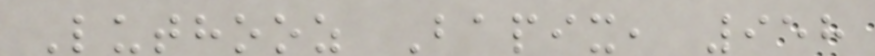Luthooz Bapix, 958
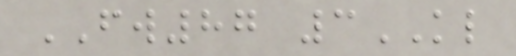FW87 3KL
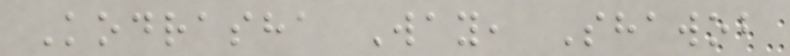Kodrasha Way, Shawob
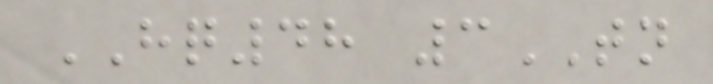HQ48 3TN
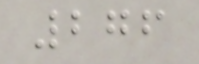276
